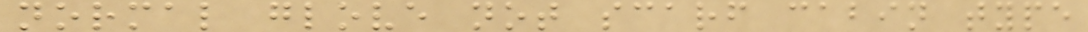normal glove not scarf cabin type
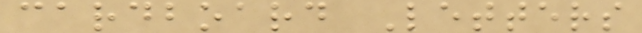cardboard Letters
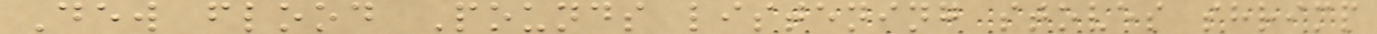Dew flood Pounds listening stoves shrimp
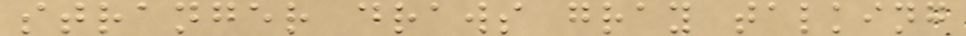stranger draws gray talking
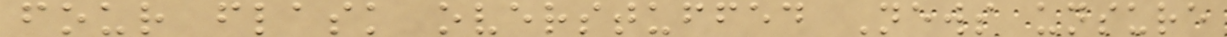four flask overstuffed News unsure
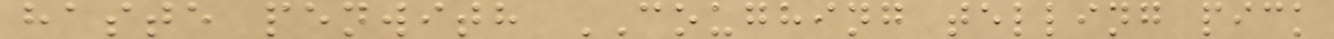haste penwith COUGHING telling pick
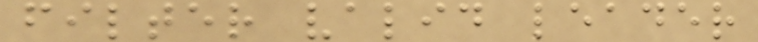filter valid leader
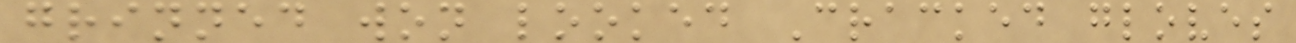grinned won looked Cracked gloves
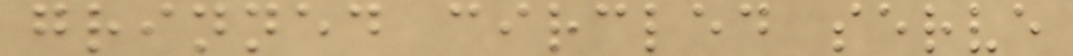grinned circled serve
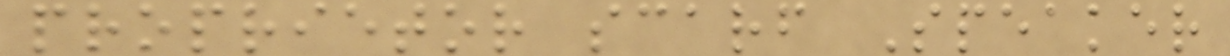proprietor scarf Speaker
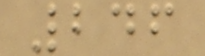246
